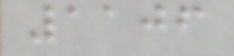1106
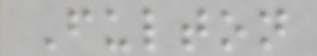Fulton
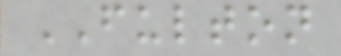FULTON
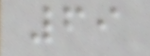69
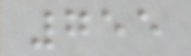755
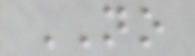NO
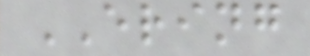ERING
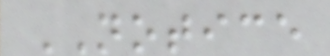NOTICE
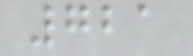721
